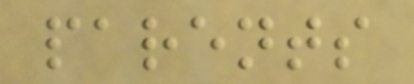parents
